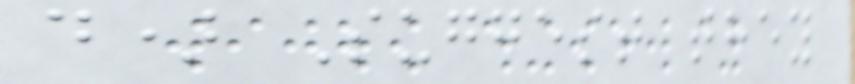d) Suggest they
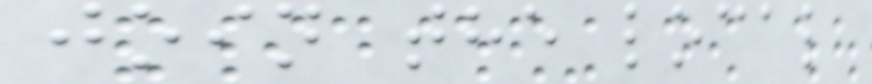join the local
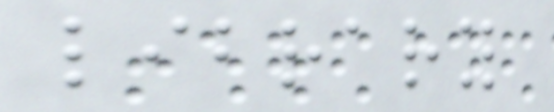library
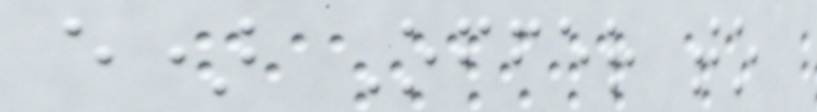e) Offer to
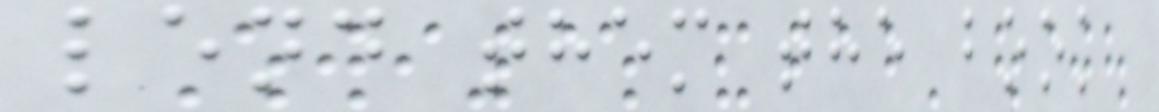lend them the book
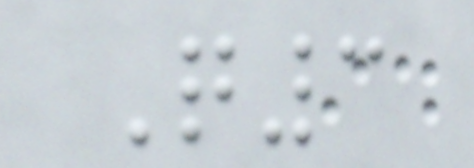Q3
